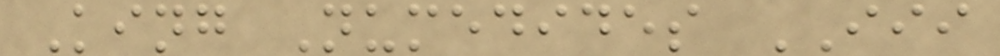King Numedides III
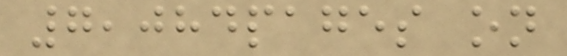7,084pages on
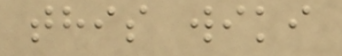this wiki
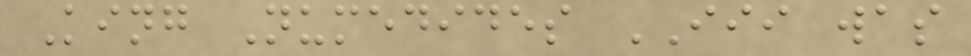King Numedides III was
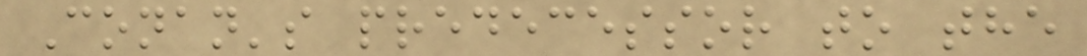Conan's predecessor to the
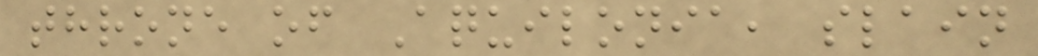throne of Aquilonia, slain
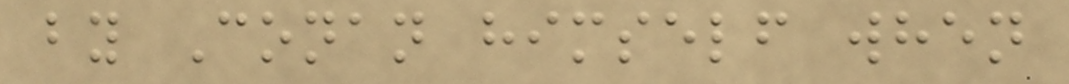by Conan himself when
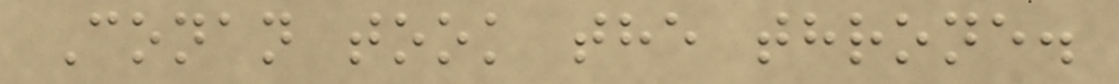Conan took the throne.
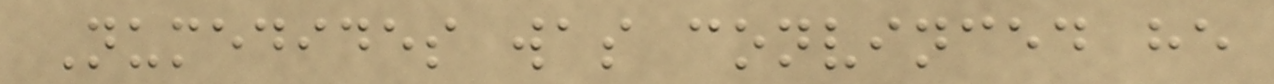Numedides was convinced he
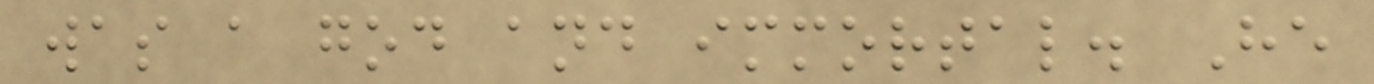was a god and immortal. He
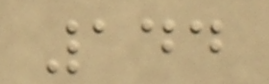144
